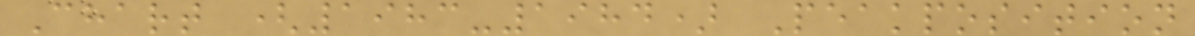Chart (1983-1984) Peakposition
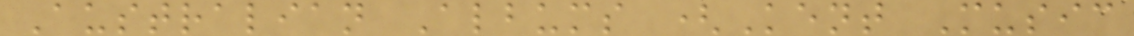Australian Albums (Kent Music
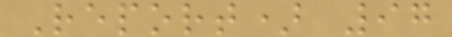Report) 97
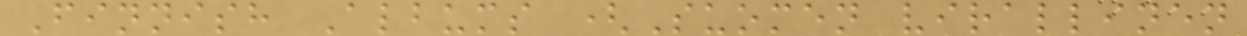Finnish Albums (Suomen virallinen
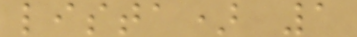lista) 1
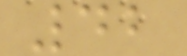42
